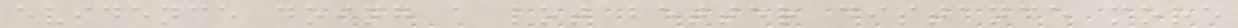evidence doing a lot better distance more
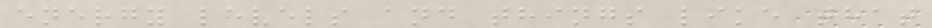energy levels and things like that
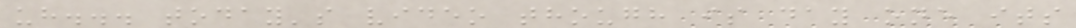uh... today's video though is day one its
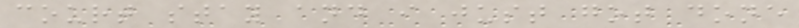court stay and i just got done
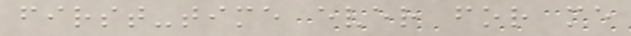first-time ever for me
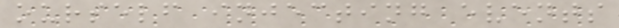ourself injecting events
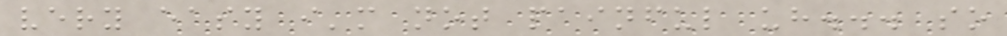very easy i'm not painful uh... so
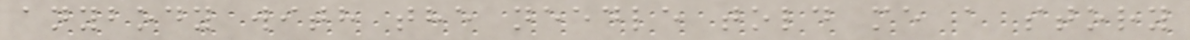anybody with the needle told me a story
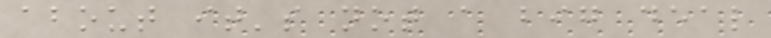about it's not a big deal
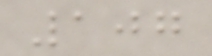107
